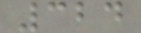324
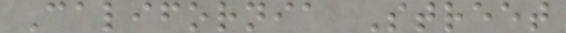California Street
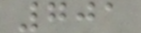701
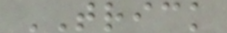TRICK
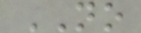NO
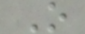O
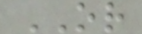OR
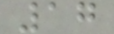17
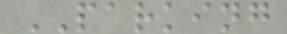PARKING
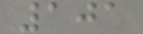101
